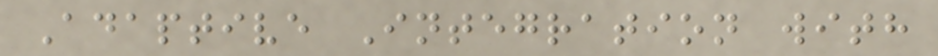Adaptive Integration with
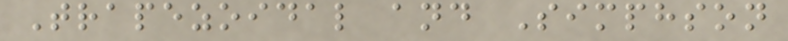Trapezoidal and Simphson
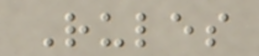Rules
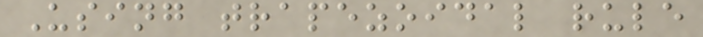Using trapezoidal rule
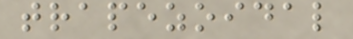trapezoidal
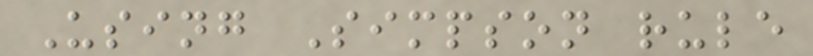Using Simpson rule
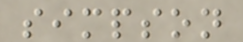simpson
